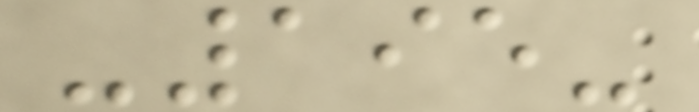-195-
